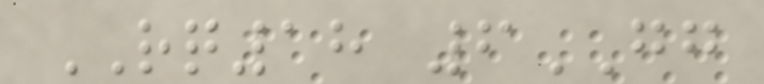RQ18 6GG
